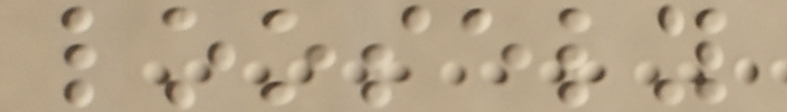loosely
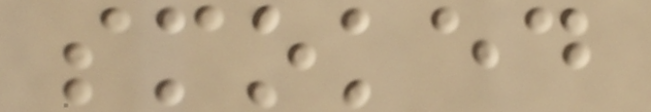smoked
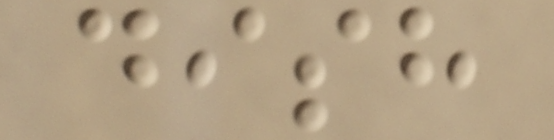dish
